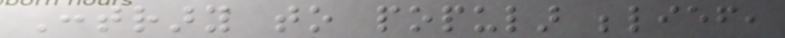Contrary to popular belief,
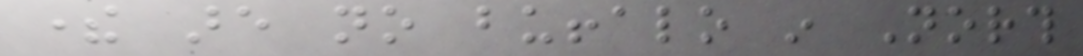there are no buffalo in North
